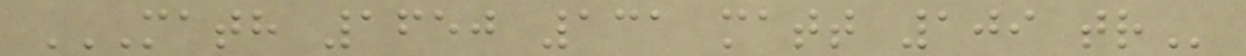MATH 1650 131 MATT 109 TR
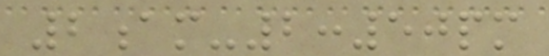2am-2:50pm
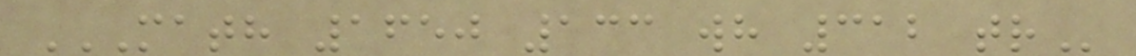MATH 1650 133 WH 312 TR
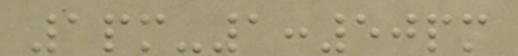1pm-1:50pm
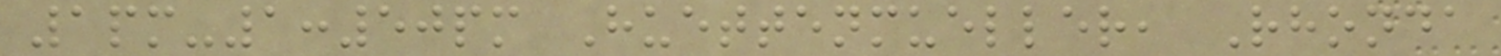1pm-1:50pm Huettenmueller, Rhonda
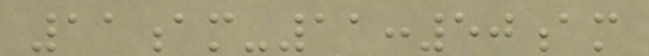11am-11:50am
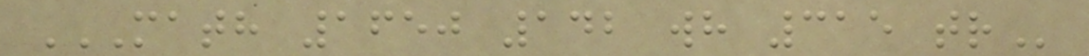MATH 1650 142 WH 315 TR
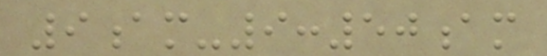9am-9:50am
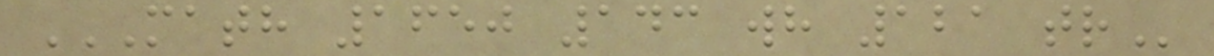MATH 1650 143 WH 121 TR
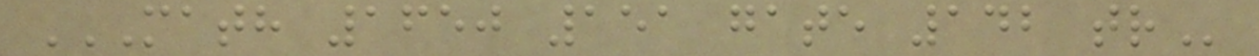MATH 1650 151 GATE 142 TR
